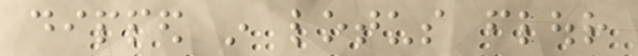dipped in lotus flour
